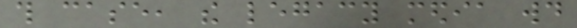this case, the legacy media would
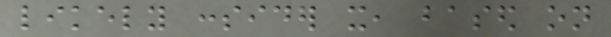likely consider it, based on
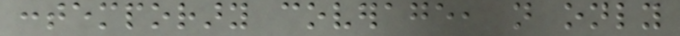contemporary coverage, not only
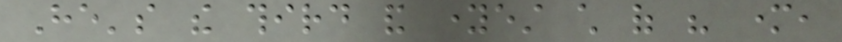He's the third and youngest child of his mother,
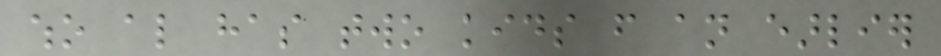who also has two kids from an earlier
